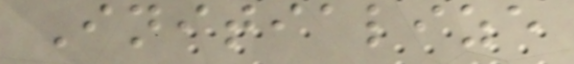Initialize
